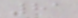81
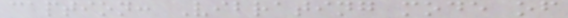caption: Vibrating mode of
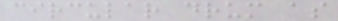circular drum as
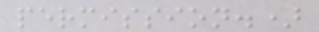permission.)
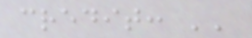credit: ''
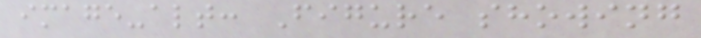image-alt: Figure showing
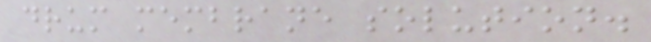drum membrane solution.
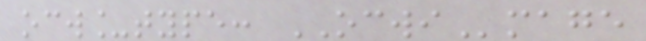ocw_type: OCWImage
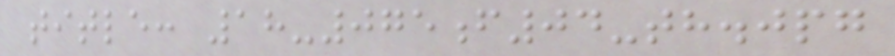title: 18-075f04-th.jpg
